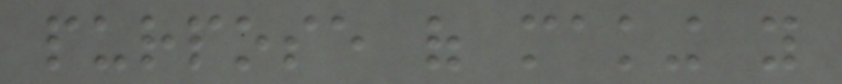purpose of making you
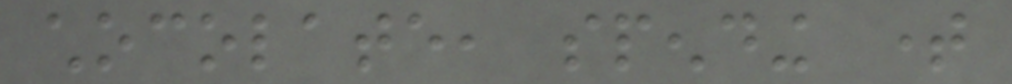chocolate, spending time
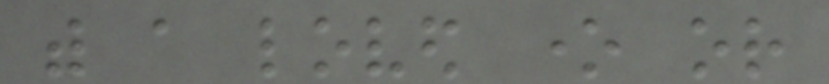with a loved one or
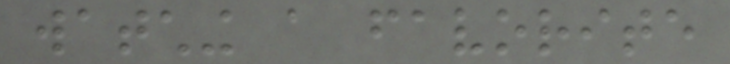watching a favorite
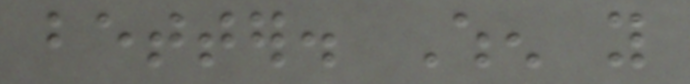better. When you
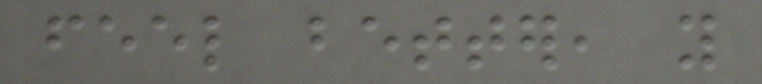feel better, you
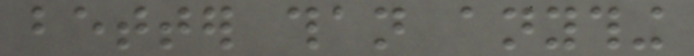better than anything
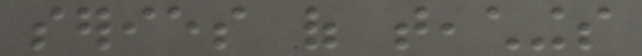series of teachings
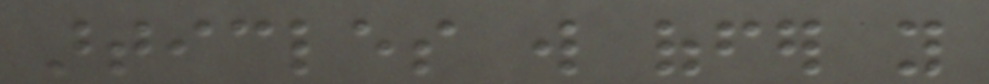articles will offer you
